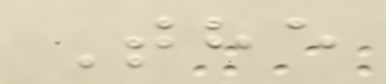The
